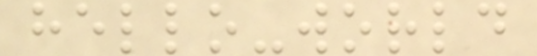hello-world
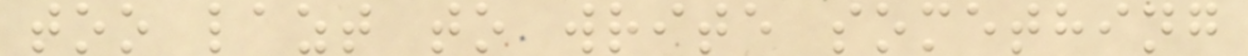too lazt to write something
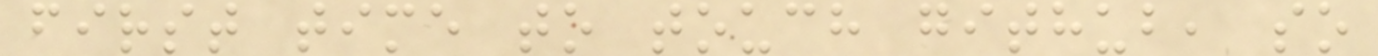first time to touch github, so
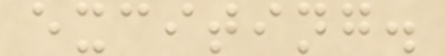exciting.
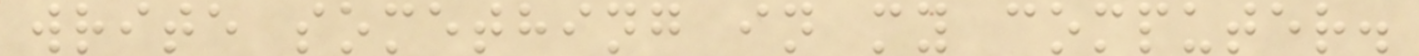write something in my computer.
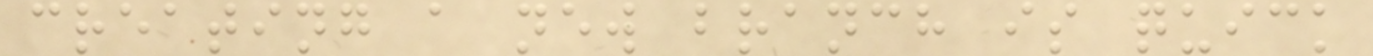creating a new branch is quick
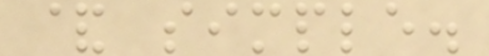& simple.
